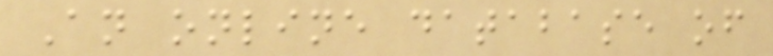An online database of
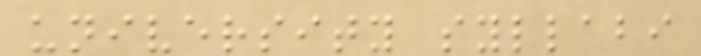university syllabi
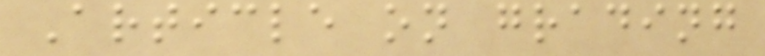Article on grading
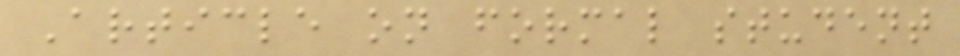Article on formal student
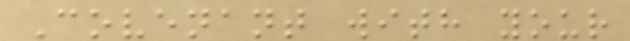Covenant with your
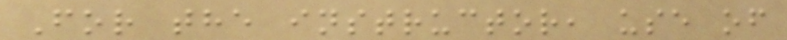For the instructor, use of
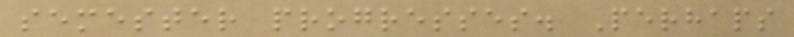semester progresses. Perhaps
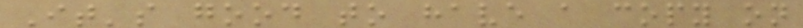It's good to have a copy on
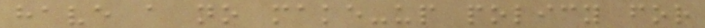have a no make-up policy for
